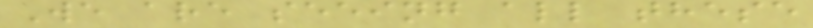We are seeing all these
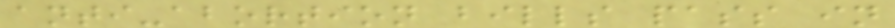anti-abortion bills pass in
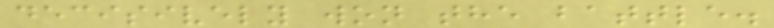decisively won the battle.
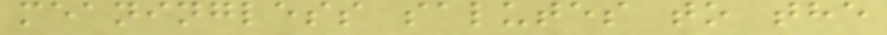meaningless salutes to the
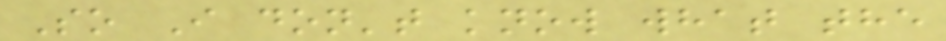So I don't know what the
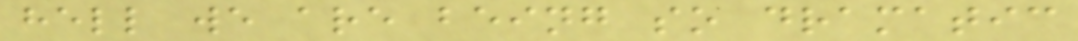hell we are being so dramatic
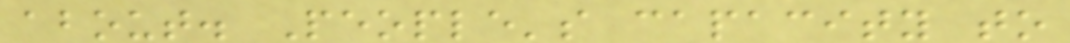about. People's capacity to
